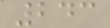243
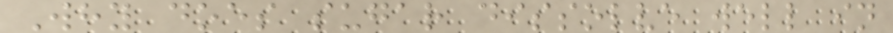Why does sugar dissolve well in
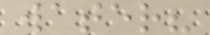water?
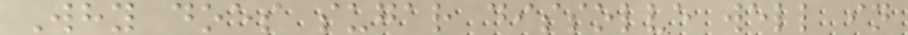Why does sugar dissolve well in
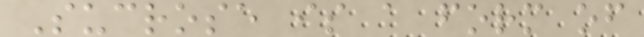Sucrose is a form of
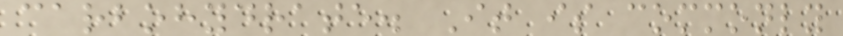carbohydrate. It is commonly
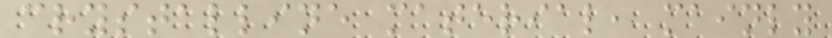crystalline material, mainly
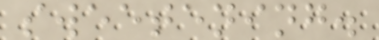sweetening.
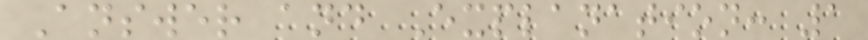Answer and Explanation: 1
